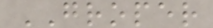GROPER
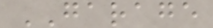GARAGE
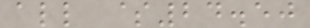all $24.50
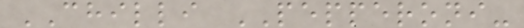CHILLI PEPPERONI-
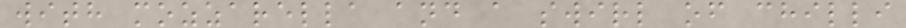with mozzarella and a swirl of chilli
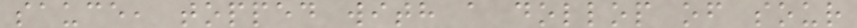sauce, topped with a dollop of sour
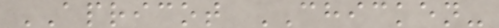APRICOT CHICKEN-
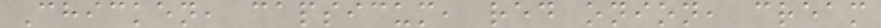Chicken, capsicum, red onion, cream
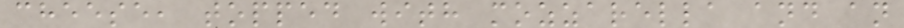cheese, topped with mozzarella and an
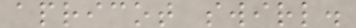apricot swirl.
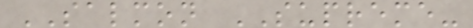SALMON SUPREME-
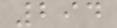294
